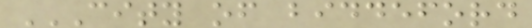CITY OF BIDDEFORD
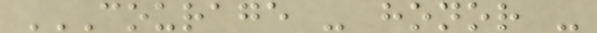COURAGE - HONOR -
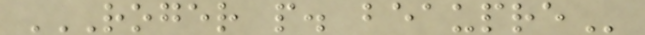ROGER P. BEAUPRE
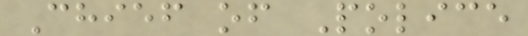Chief of Police
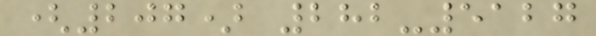(207) 282-5127
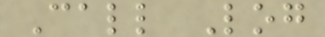Call Log
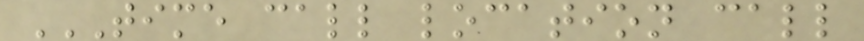TIME CALL LOCATION CALL
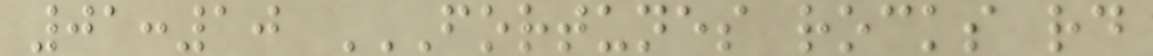01:10 FORTUNES ROCKS RD
